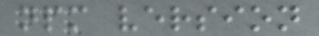npm version
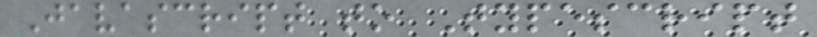Javascript to Typescript
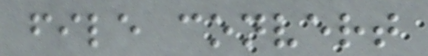file convert
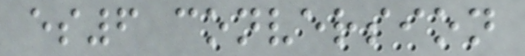es6 conversion
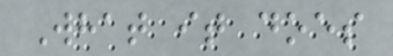What it does
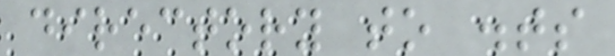directory to .ts
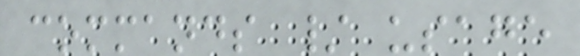commands / usage
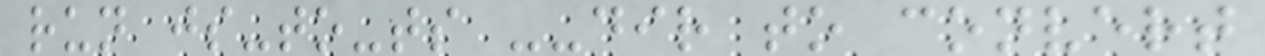run js-to-ts --dir to convert
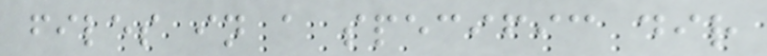files in a specific dir
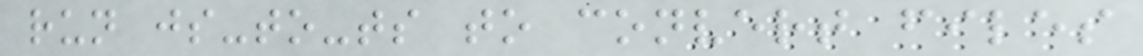run js-to-ts to convert files
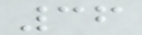36
